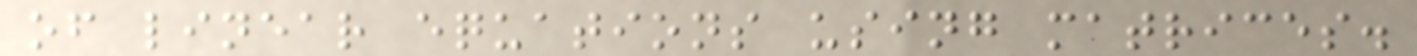of linear equations using matrices.
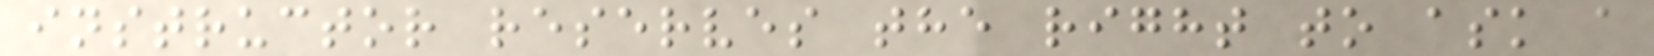instructor reserves the right to ask a
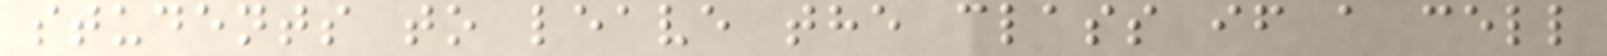students to leave the class if a cell
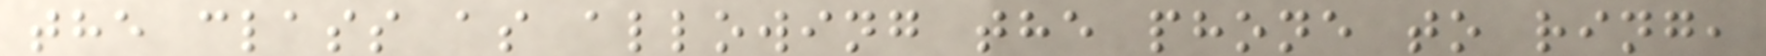the class as allowing the phone to ring,
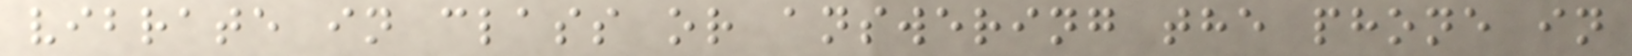vibrate in class or answering the phone in
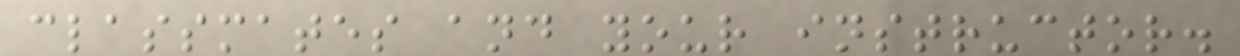classmates and your instructor.
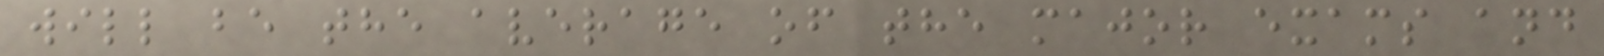will be the average of the major exams and
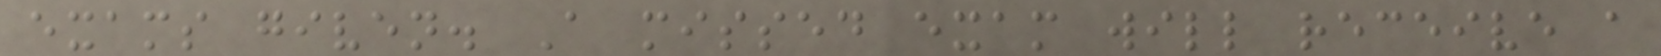exams given. A missed exam will receive a
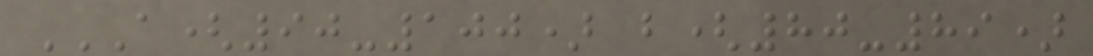A(90-100) B(80-89)
